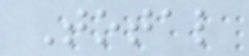Total
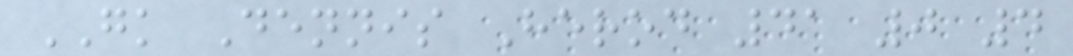GK Dennis Herod 41 0 4
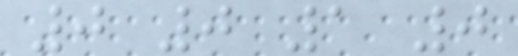0 0 1 0
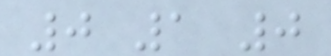0 1 0
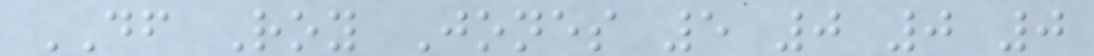DF Roy Jones 5 0 0 0
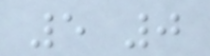5 0
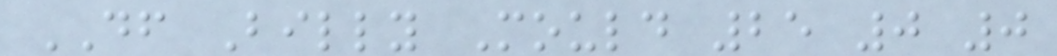DF Billy Mould 25 0 0
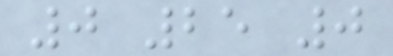0 25 0
